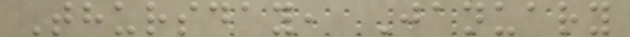Thursday, January
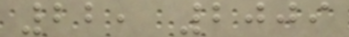22, 2009
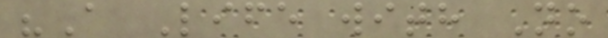"A Life with No
